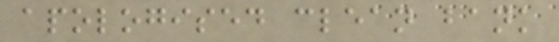apologised clean bank
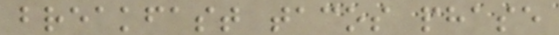breakfast tacos phase
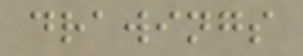drawings
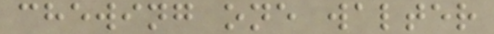chewing one walter
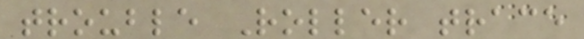trouble Roller trace
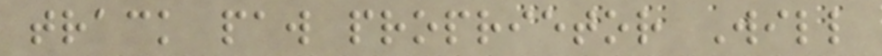track paw proprietor Will
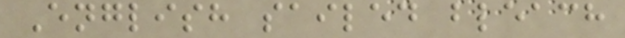English sailed bleach
